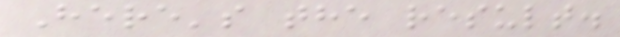Here's the result.
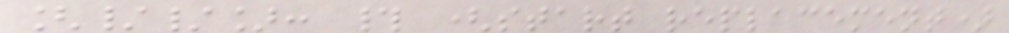[//]: # (start replacement)
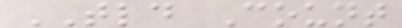TLD Count
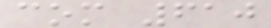com 610
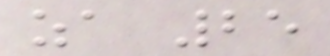za 25
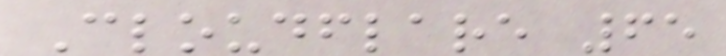Cloudflare 65
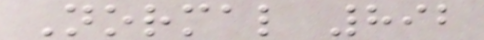Normal 892
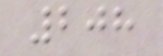208
